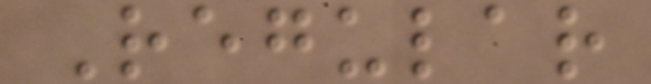Regular
